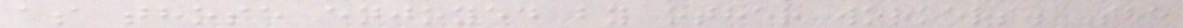as those enjoyed by other workers. The
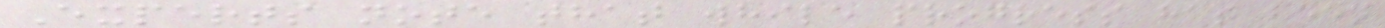Experts note that while progress has been
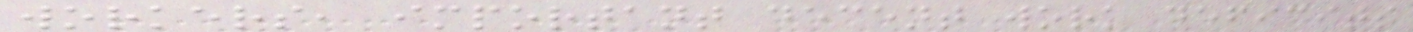workers, important decent work deficits
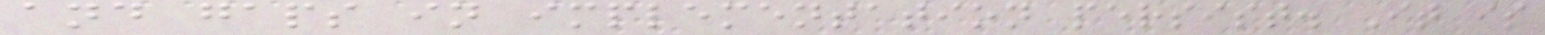and gaps in implementation persist. It is
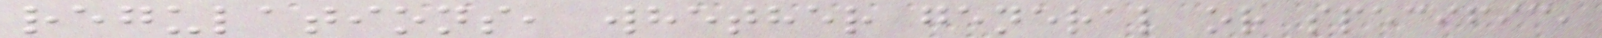regulations, whether general or specific,
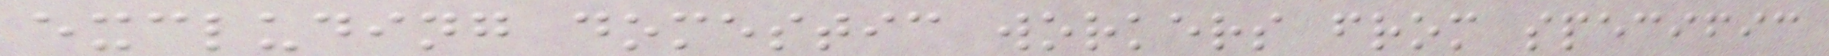excluding domestic workers from specific
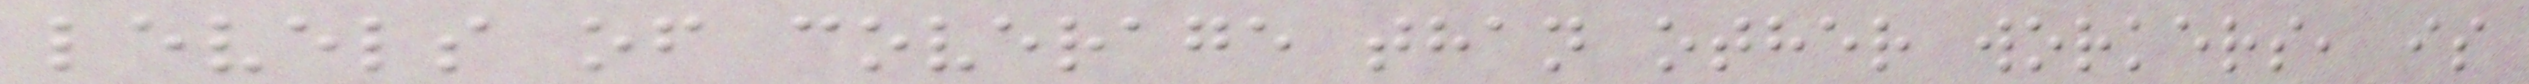levels of coverage than other workers, is
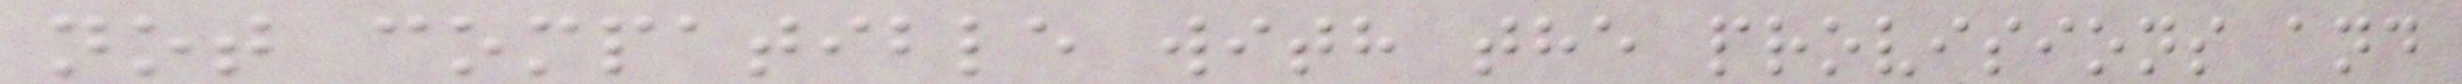not compatible with the provisions and
